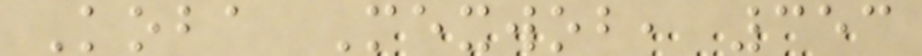Koba Mexwob, 353
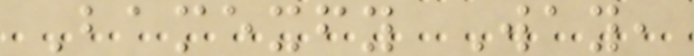Bamexfy Way,
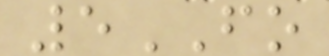5FO
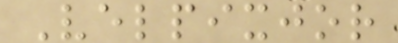Velpixjor
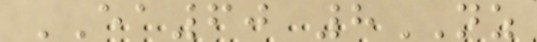EA60 8NZ
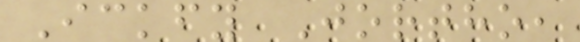Ickfy Jortho,
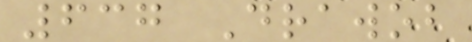637 Drawob
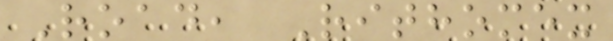Road, Rithomex
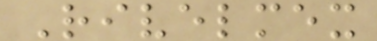Rivelmex
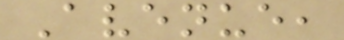Avenue,
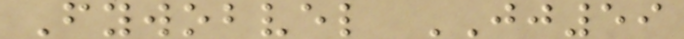Fywobvel JJ59
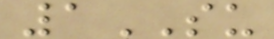1SU
